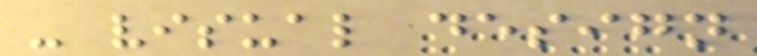- visual design
